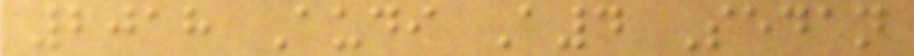2018 Audi A4 Sedan
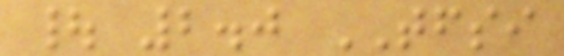| 2.0 TFSI
